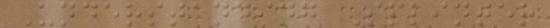Understanding Splinter
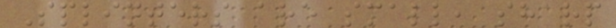Splinters are small, sharp
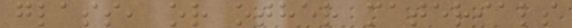glass, or other materials
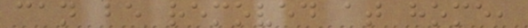can be removed at home,
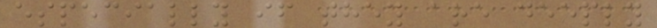especially if they are deeply
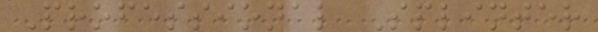Professional Splinter
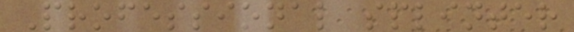Professional splinter
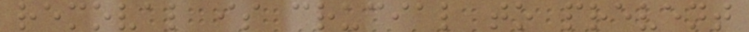removal is crucial to prevent
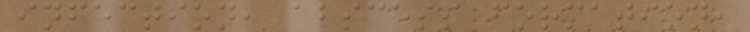infection, abscess formation,
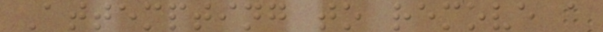Attempting to remove a
